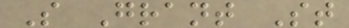S Grant St
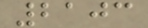2103
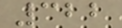322
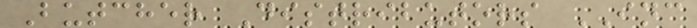Butcher Distributors INC
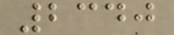2340
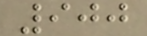900
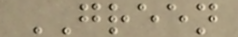GREEN
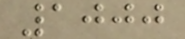1000
